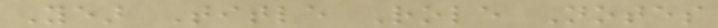Year Title Role Notes
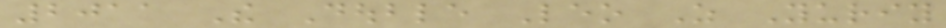2011 The Double Leo As Yuriy
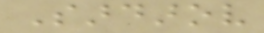Sardarov
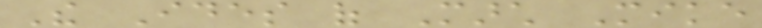The Ides of March Mike
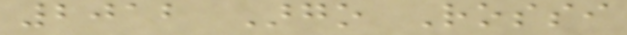2012 Argo Rossi
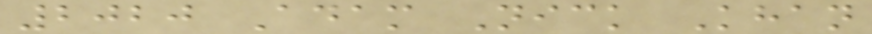2020 Adam Nick Khan
